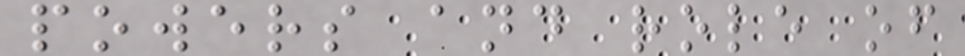powers and role of
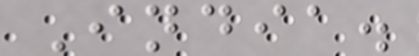India.
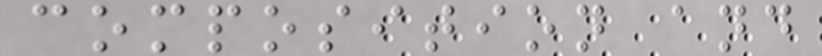composition and
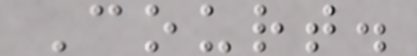Court.
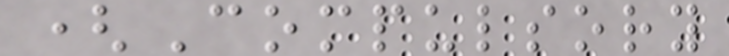(Compulsory
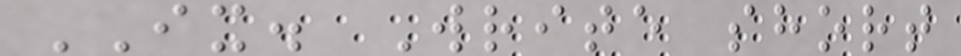IX. Write short
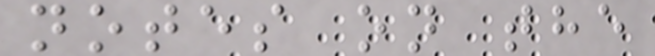notes on the
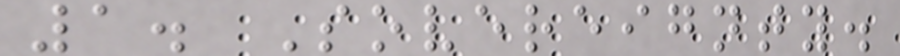1. Sovereignty.
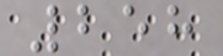258
